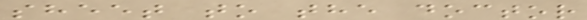sheet to the doctor
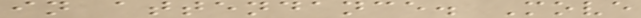in attendance. Move
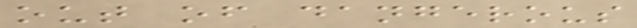out of dangerous
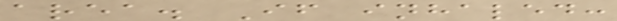area. If inhaled:
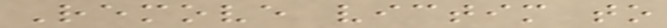Remove victim to
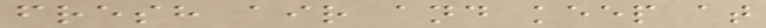fresh air and keep at
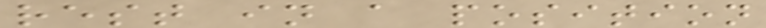rest in a position
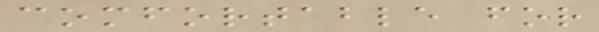comfortable for
